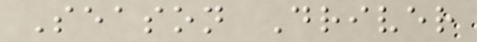Season Driver
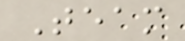Team
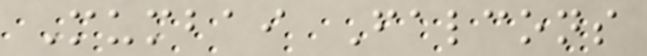Mumbai Falcons
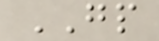GP
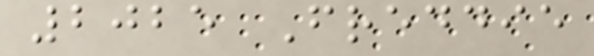2025 Freddie
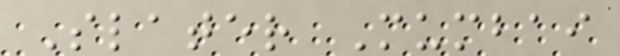Slater Mumbai
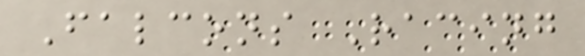Falcons Racing
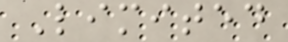Limited
